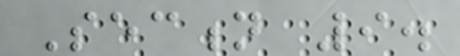Section 9.
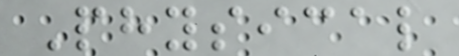Physical
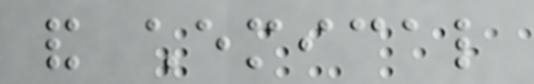and chemical
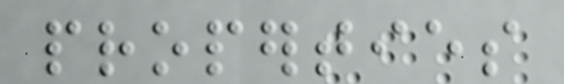properties
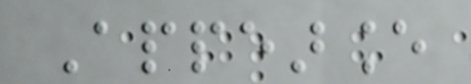Appearance
